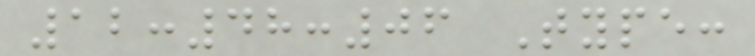12:48:06 Type:
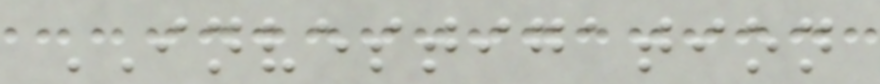INVESTIGATION
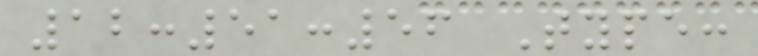12:51:56 Type:
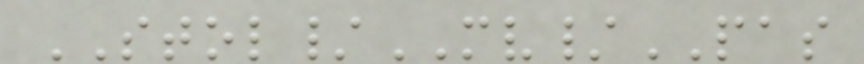STOL/MV/PAS
